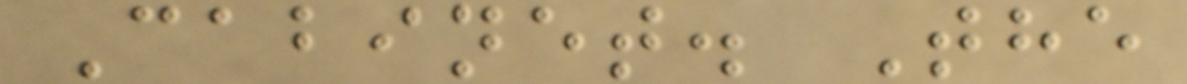Cabinet. The
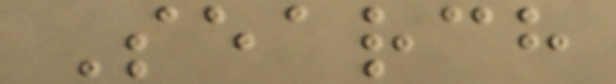Search
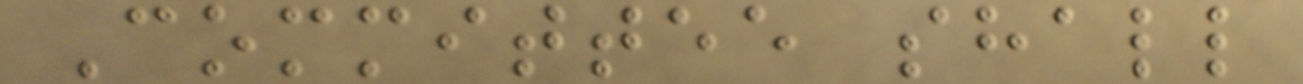Committee shall
